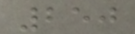250
